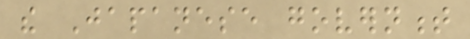the Japanese government
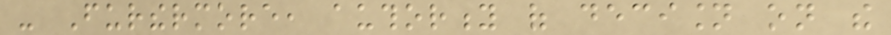- Furthermore, authority of decision on the
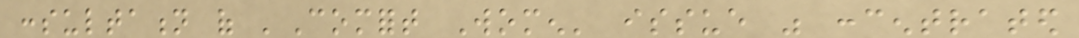consultation of 'Comfort Women' issue was concentrated
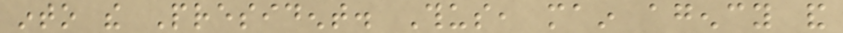into the President. Thus, main agency and
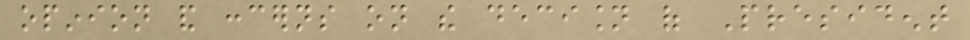opinion and concerns on the decision of President
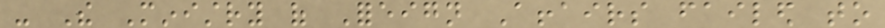- The Ministry of Foreign Affairs failed to
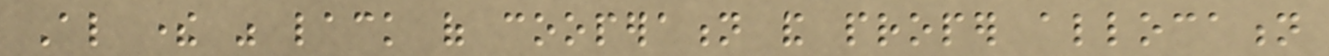Also there was lack of cooperation and proper allocation
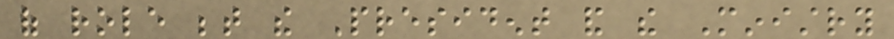of role between the President and the Ministry
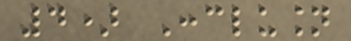4) Conclusion
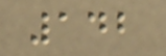142
